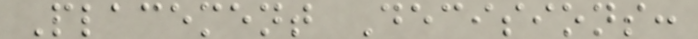Placement Decisions:
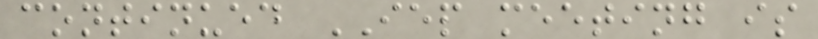continued IEP meeting is
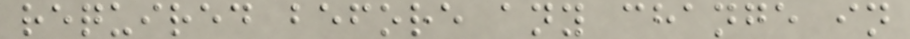required before any change in
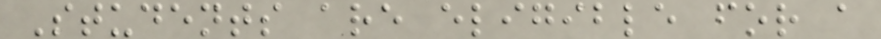Students are eligible for a
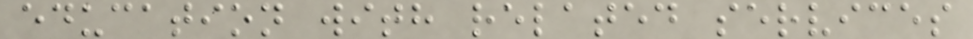education with related services
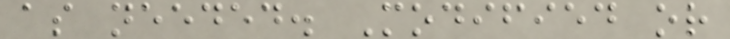as needed. Modified or
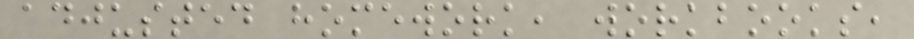adjusted homework, workbooks,
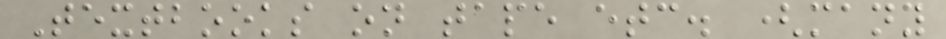Textbooks on tape etc. (many
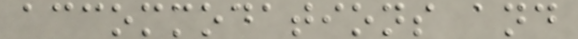accommodations and
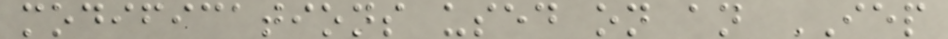modifications used on an IEP
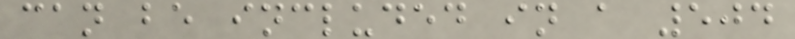can be included in a 504
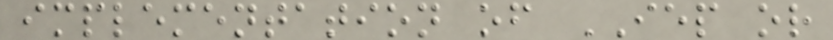implementation of IEP or
